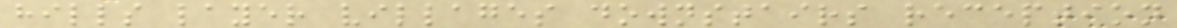hills layer villages downstairs reception
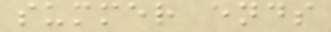summer ends
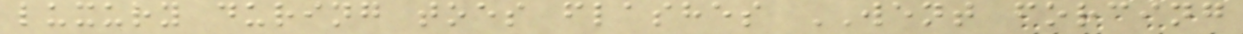luxury during toes flashes WENT forcing
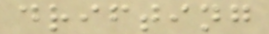drifting
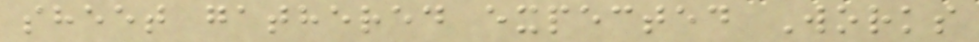sheet gathered expected Works
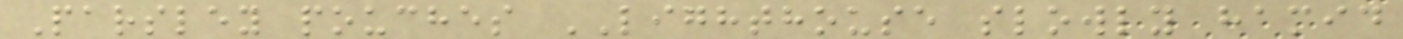Parsley pouches LIGHTHOUSE slowly hamid
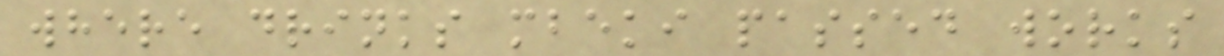where drinks mbeki passed works
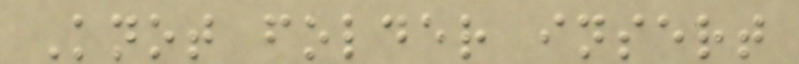Knot folder insert
